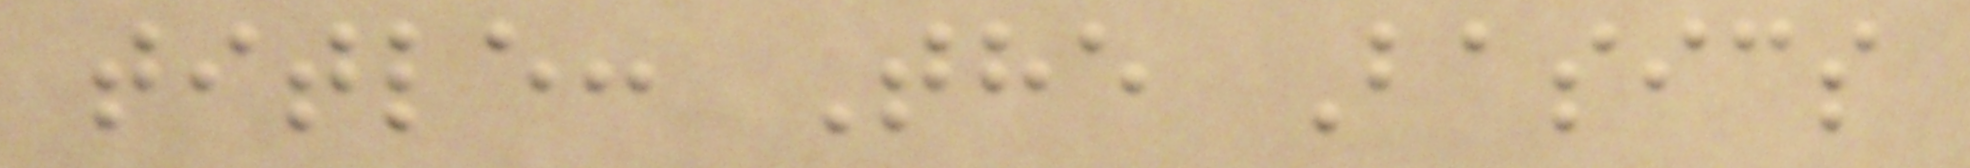title: The Basics
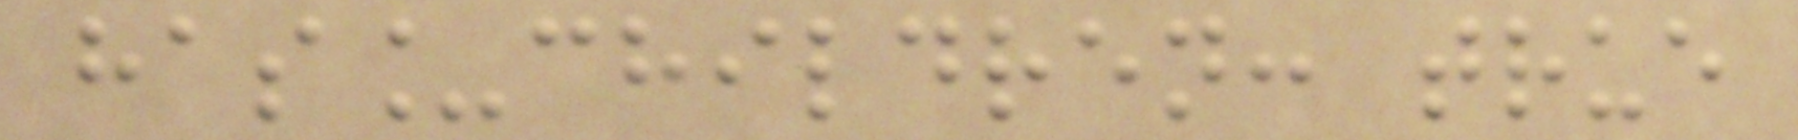has_children: true
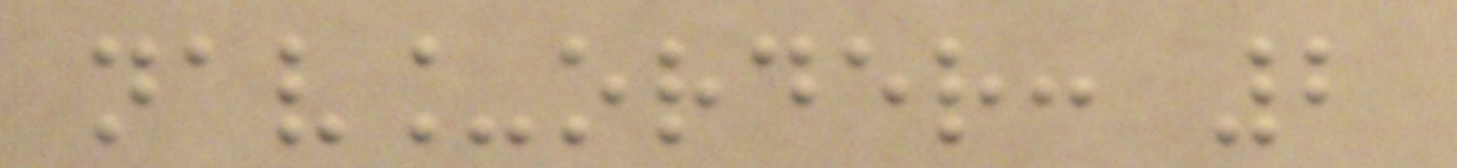nav_order: 2
